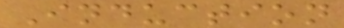Induction
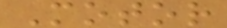Motor
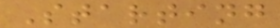Starting
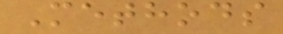Methods
